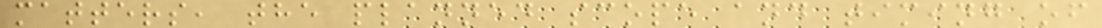matters, the planned scope and timing of
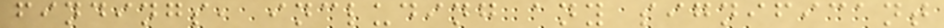findings, including any significant
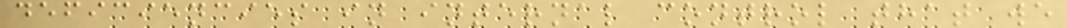deficiencies in internal control that we
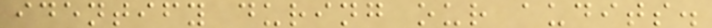identify during our audits.
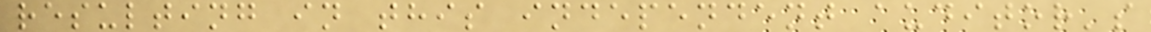resulting in this independent auditor's
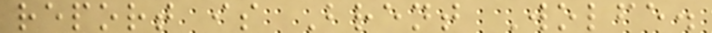report is Brent Wolfe.
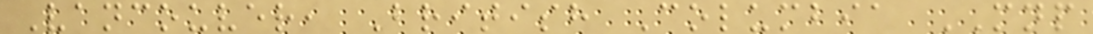Vancouver, British Columbia MNP
